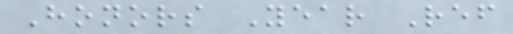Honors Year Ref
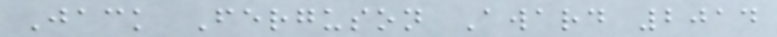Jack Ferguson Award 2014
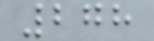278
